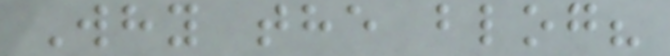Why the blog?
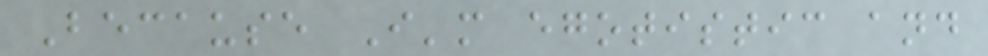Because I'm egotistic and
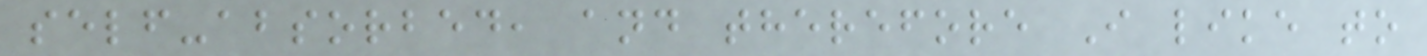self-absorbed, and therefore I like to
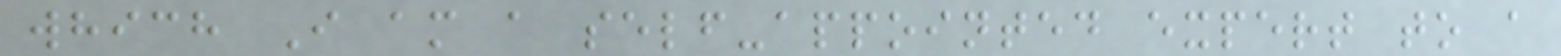which I am a self-appointed expert to a
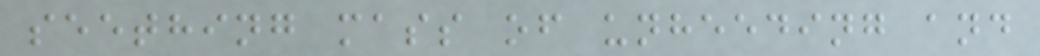seething mass of unheeding and
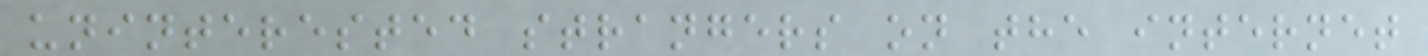uninterested strangers on the internet
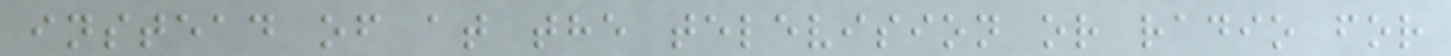instead of at the television or radio for
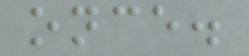once.
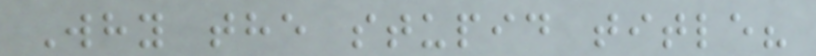Why the stupid title?
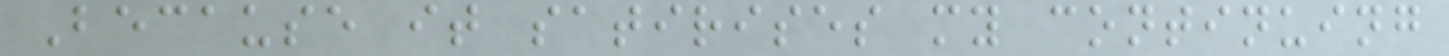Because it satirises my continuing
